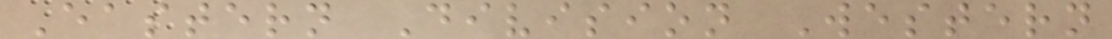Eastern Division Western
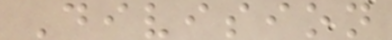Division
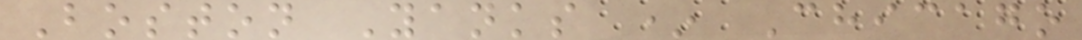Boston Yanks * Chicago
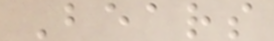Bears
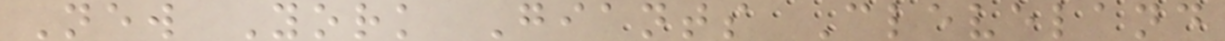New York Giants Cleveland
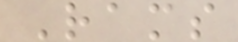Rams
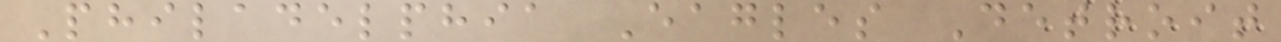Philadelphia Eagles Detroit
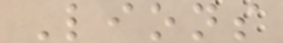Lions
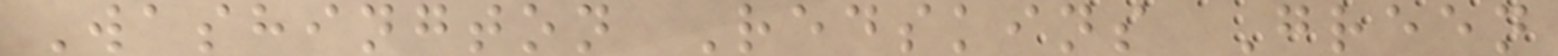Washington Redskins Green
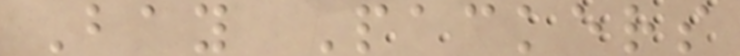Bay Packers
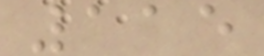115
